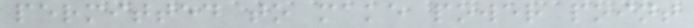permitted to make power point
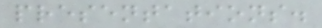presentations.
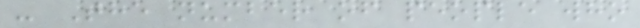- The number of people who
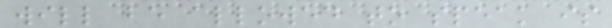will be allowed to speak is
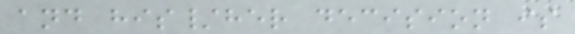and his/her decision is
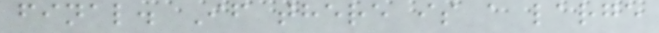final. If there is a large
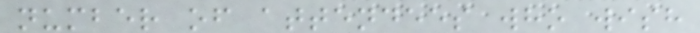number of attendees who wish
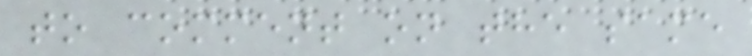to comment on the same
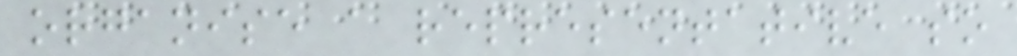organise a representative so
